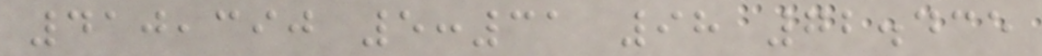410,390 5:31 98 72.435
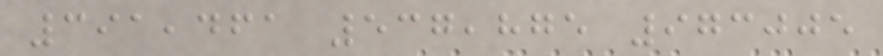391,461 537,875 973005
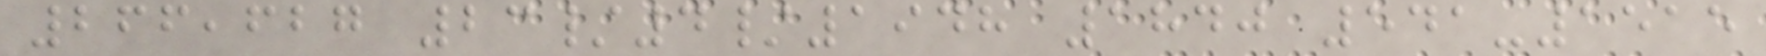266,627 23/4/1948 1840 541-1515
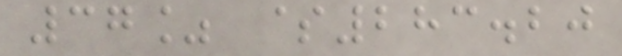37% $283.20
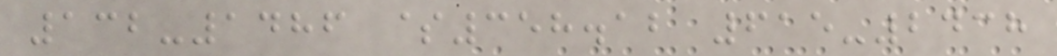132-1486 $358.12 615-2438
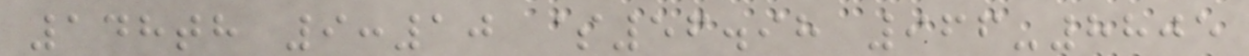148th 9:10 $56.98 966-8805
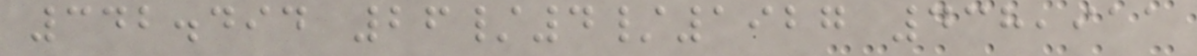342.494 26/4/1927 438,911
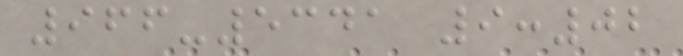966-5341 9:02
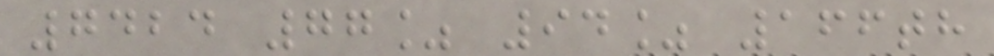7424 77% 94% 166th
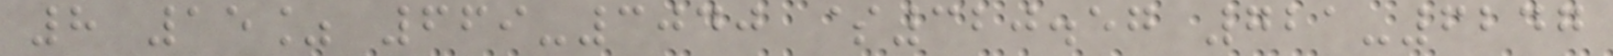8 15% 669-3040 $320.57 721-6247
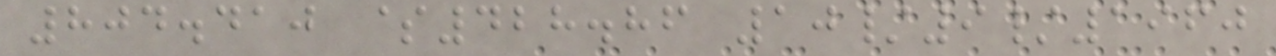804.410 $428.86 10/9/1960
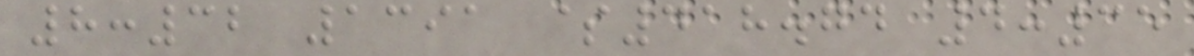8:32 1391 $418.74 4:35
